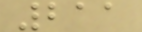211
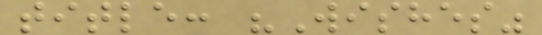title: "Wishes"
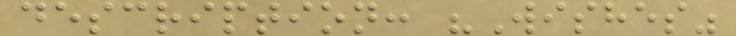description: "Wishes"
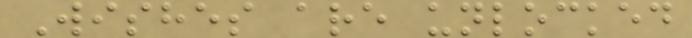Wishes are unlocked
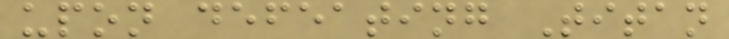upon defeating Titan
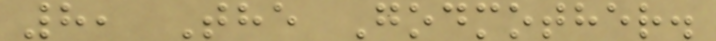8, The Godmother.
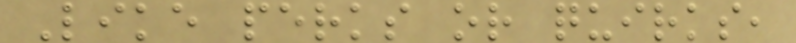Like perks or quirks,
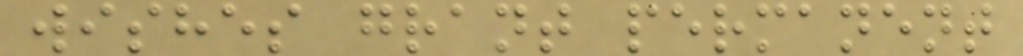wishes grant permanent
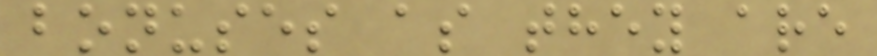bonuses as they are
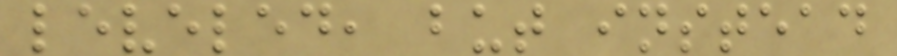leveled, but instead
